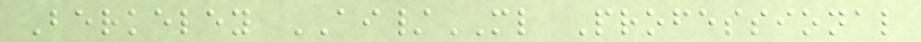Berkeley AI/ML Professional
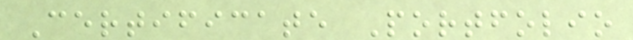Certificate Portfolio
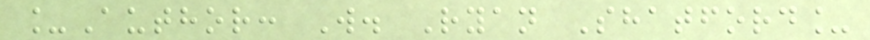_Author: W. Ryan Shatford_
